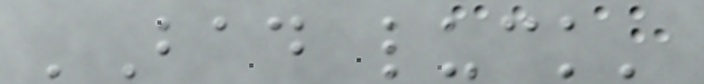'Bad luck'
